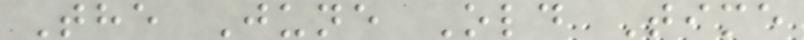The June Old Time
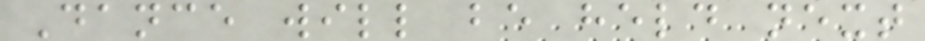Dance will be held next
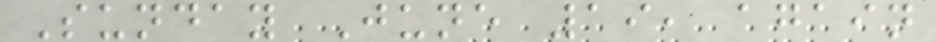Sunday June 19, again
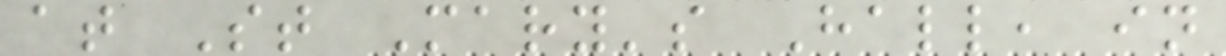at St Mary's Hall, in
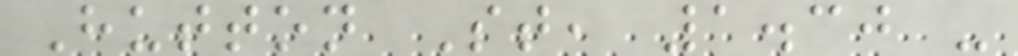Hutton St, 1.30 -
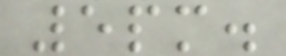5pm.
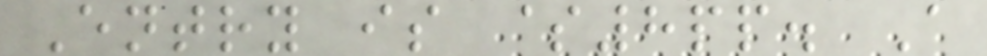Entry is $8pp. A
